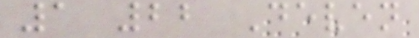1 22 Deven
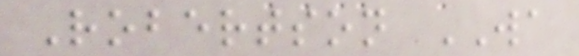Robertson WA
